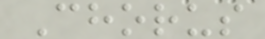Chorus
